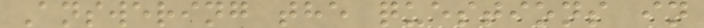Answering the questions in
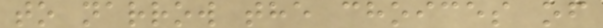to narrow the choices of
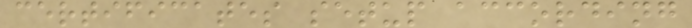certificates setup according
